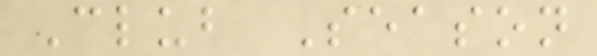Club Season
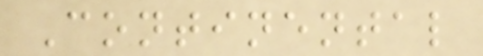Continental
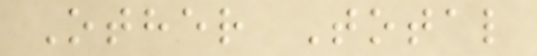Other Total
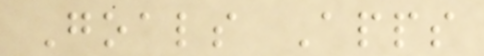Goals Apps
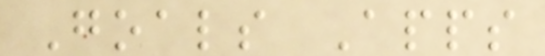Goals Apps
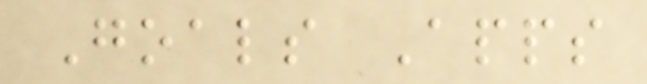Goals Apps
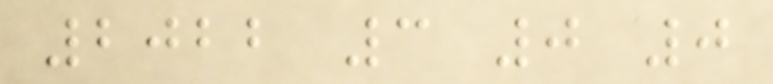2022 3 0 0
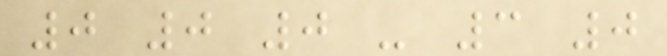0 0 0 - 3 0
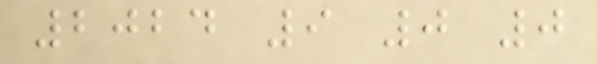2024 9 0 0
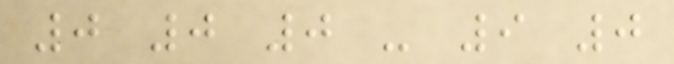0 0 0 - 9 0
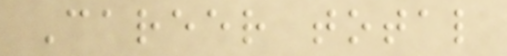Career total
